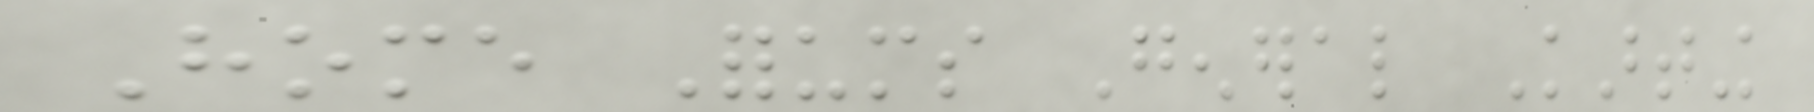Home Forums General Karting
